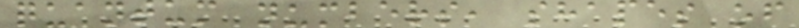quantum numbers, shapes of
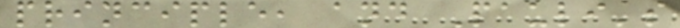principle, and Pauli's
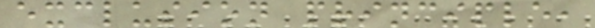exclusion principle,
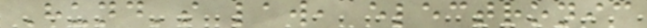Hund's law, electronic
